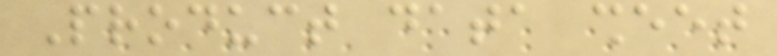Product data sheet
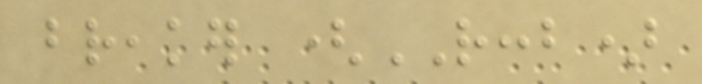breaker (RCCB)
